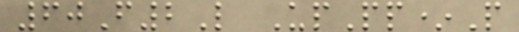60F2L UpPp*P
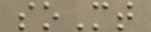soMt
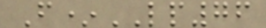F*LP76
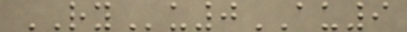RYu0AU9
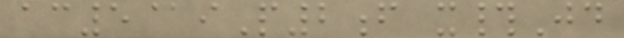ac5@iP2f x#Jd
